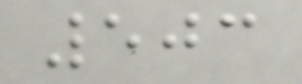503
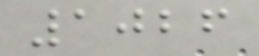1026
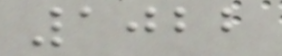1022
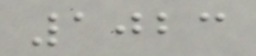1023
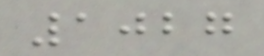1027
